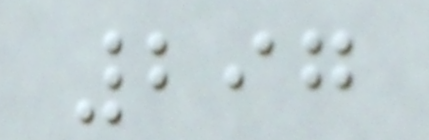297
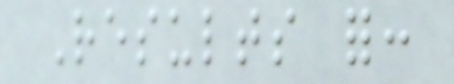Results for:
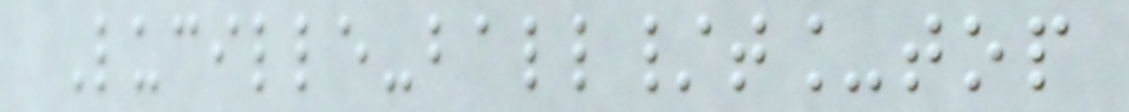Lucille-ball/t_top
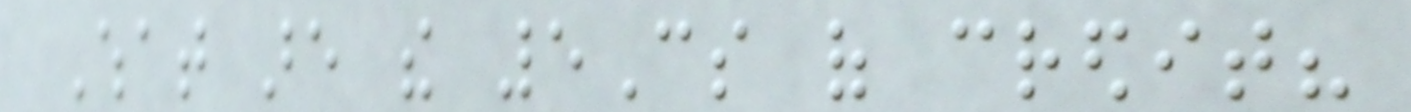What are the 5Cs of credit?
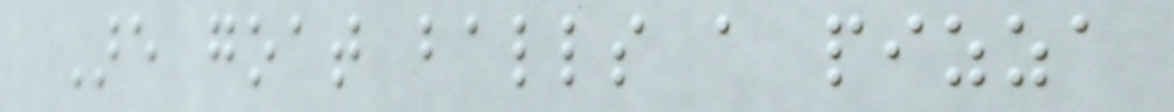Are goat balls a pizza
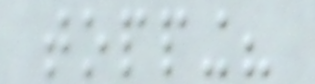topping?
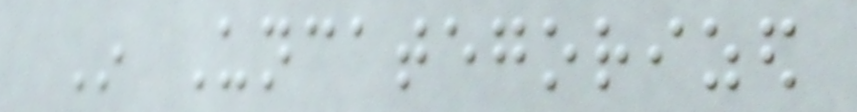In Uncategorized
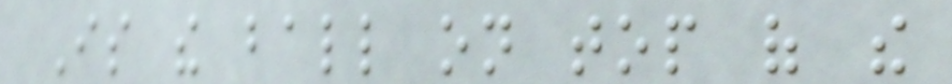Is the ball on top of the
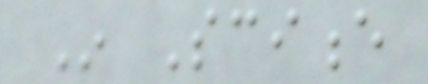In Science
